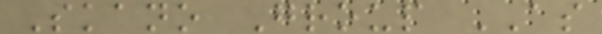Skano Group AS
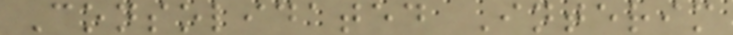Consolidated Interim
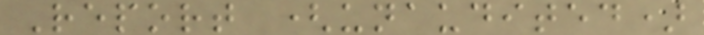Report (unaudited)
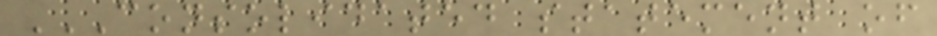CONSOLIDATED STATEMENT OF
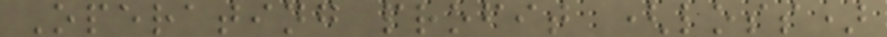Operating profit (loss)
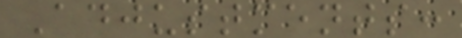Adjustments:
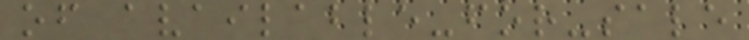of available-for-sale
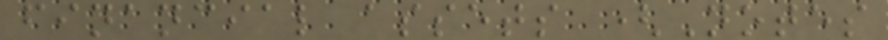financial assets (Notes
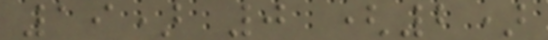19) 0 (2)
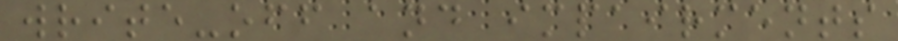write-off and impairments
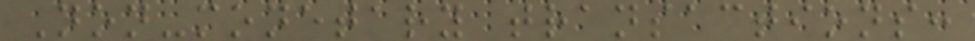Non-monetary transactions:
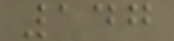147
